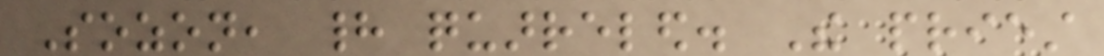Sozon, had quarreled. The priest
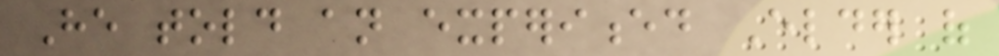He told an experienced Elder of
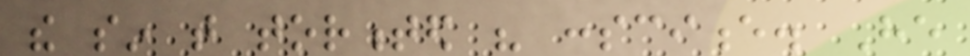the sin that tormented his conscience. He
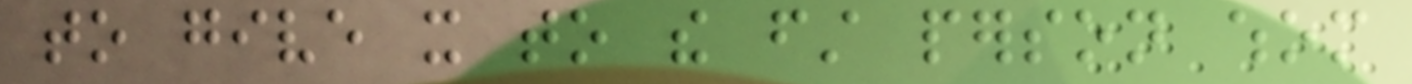to give it to the first person whom
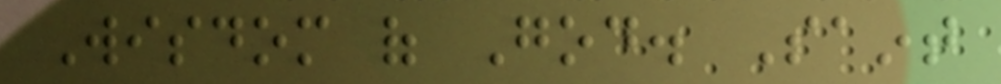Wisdom of God. Saint
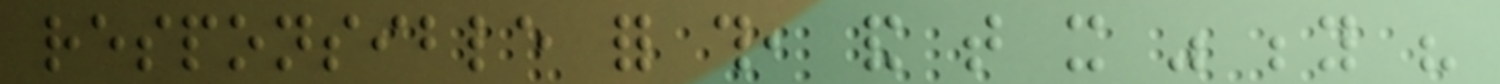responsible for this, and that it was beyond his
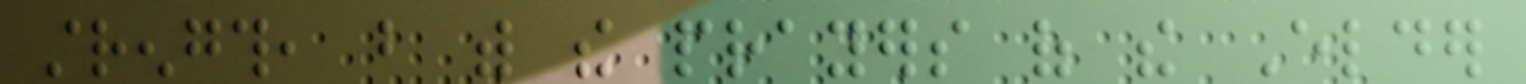strength, but with the prayers of the Elder
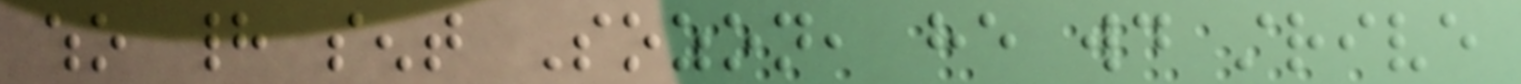who had sent Sozon, he would strive
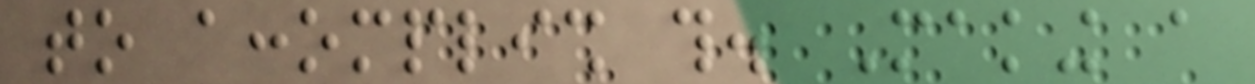to accomplish this. Making a
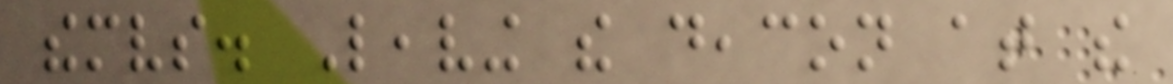themselves. Leaving the deacon at the
